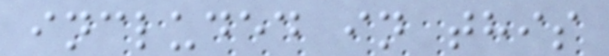included in this
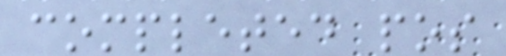completed pos
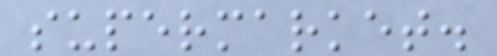supermarket.
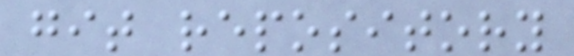git repository
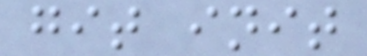git init
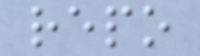repo
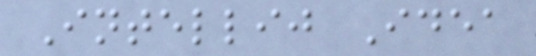Intellij Idea
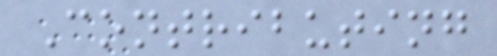Contributing
